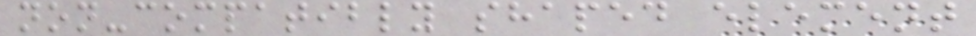non-compatibly shaped element
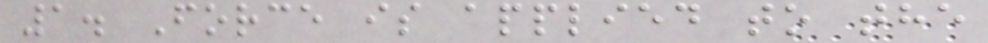1. Force is applied to the
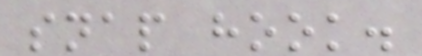snap hook.
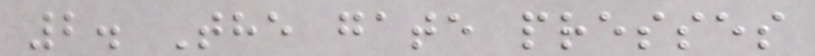2. The gate presses
